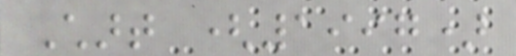Chart (1997)
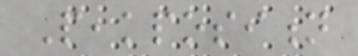Peakposition
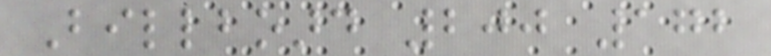Billboard 200 172
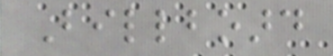Billboard
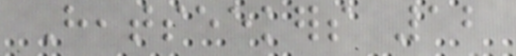Heatseekers 12
